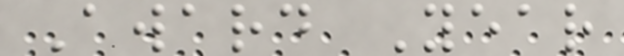Award Year
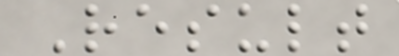Result
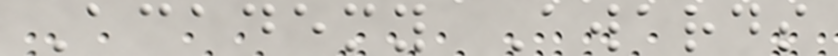Academy Awards
